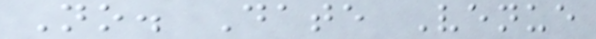No. Date Venue
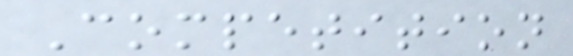Competition
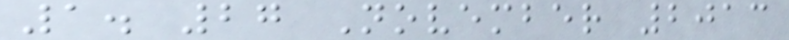1. 27 November 2013
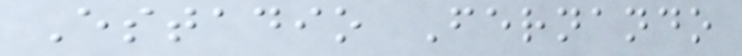Estadio Fernando
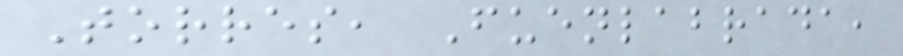Torres, Fuenlabrada,
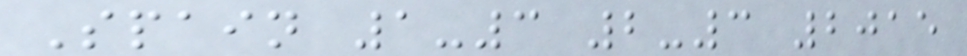Spain 1-3 2-3 2015
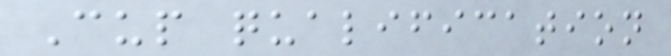Cup qualification
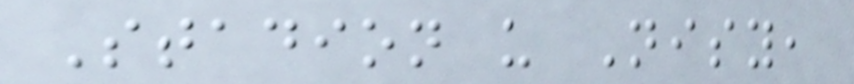Stadion u Nisy,
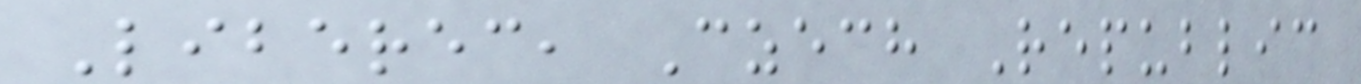Liberec, Czech Republic
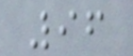96
